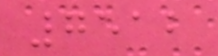7512
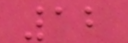12
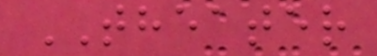THEATER
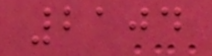2104
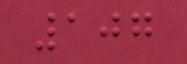107
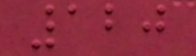120
